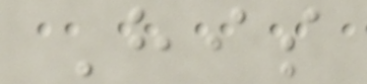His
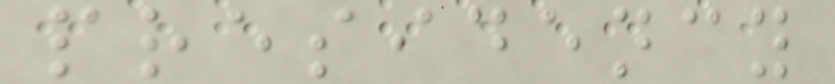presidency
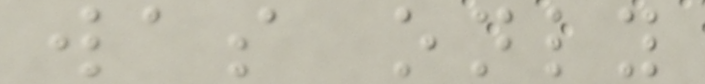was only
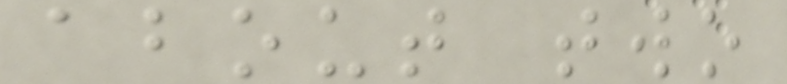about two
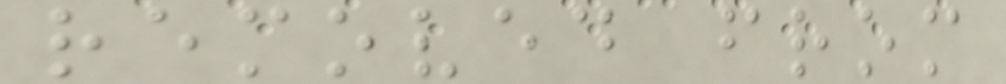removed from
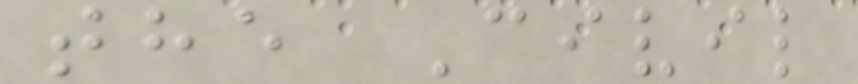the Civil
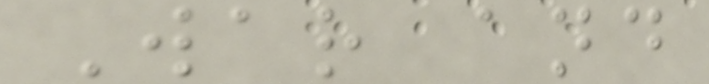War and
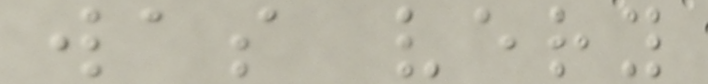was very
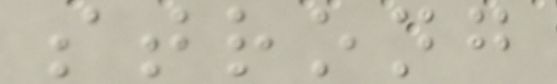strong
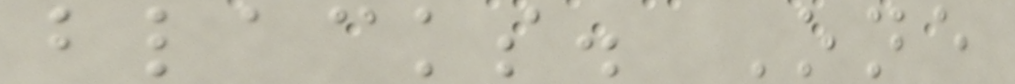blacks. One
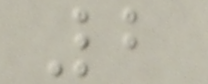2
